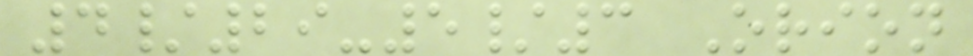4/29-5/3 Orion
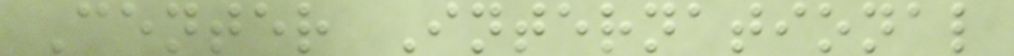Center International
